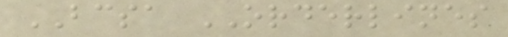BCSA ORDERLINES
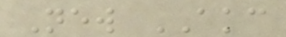New AKC
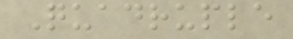Quadruple
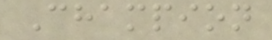Champion
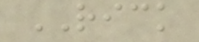RICK
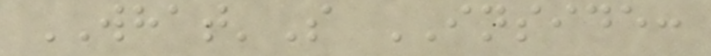WHAT'S INSIDE:
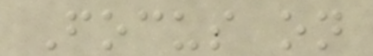Focus on
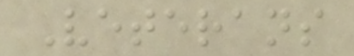Veterans
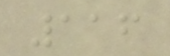116
